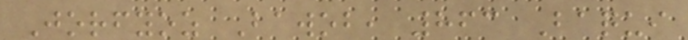Jorfyoz Bawob, 863 Baqui
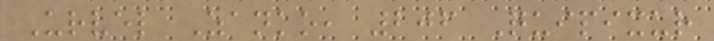Urvel Zanko, 206 Quipixur
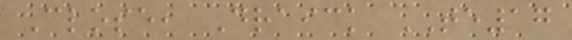Close, Draick TE17
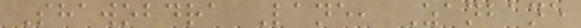Shawobdra Lane, Zanbane
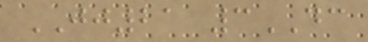JJ21 3DC
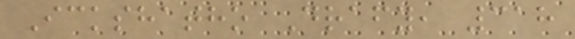Ickshatho Drafy, 318
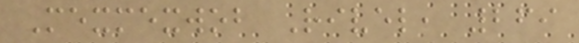Mexmexwob Rivel, 269
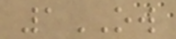1OW
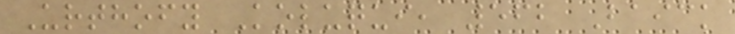Urthofy Koluqui, 562 Baick
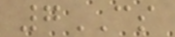7CS
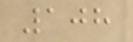108
